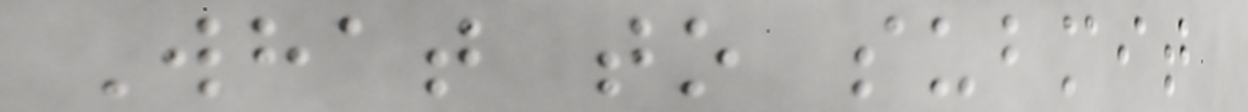What to submit
